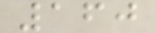160
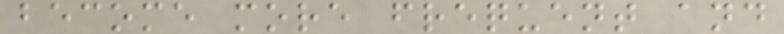become more frequent and
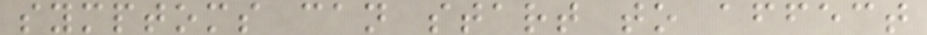symptoms can start to affect
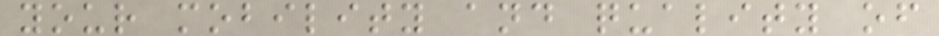your mobility and quality of
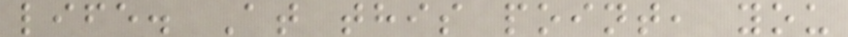life. At this point, you
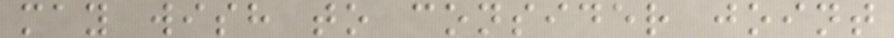may wish to consider joint
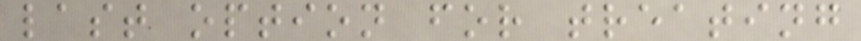last option for treating
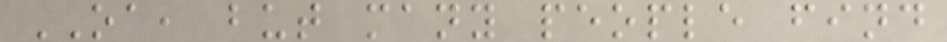OA, but many people find
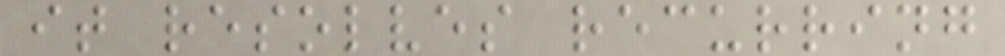it resolves recurring
